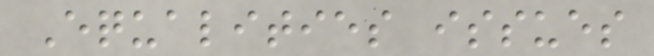Equalities issues
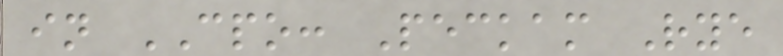in CPO: Peckam Rye
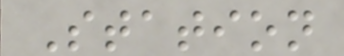Station
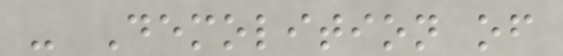- Demolition of
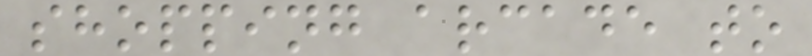shopping arcade to
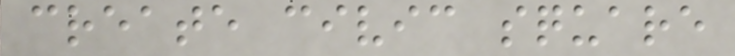create civic square
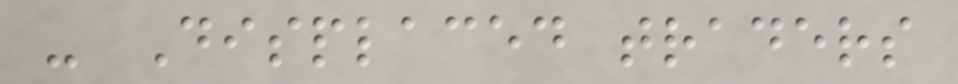- Displaced traders
